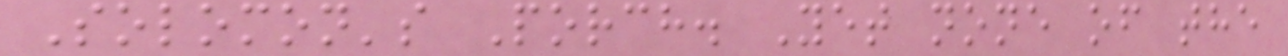Solomon's Porch. Yet none of the
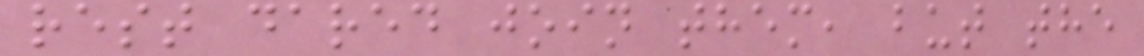rest dared join them, but the
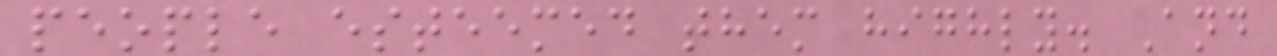people esteemed them highly. And
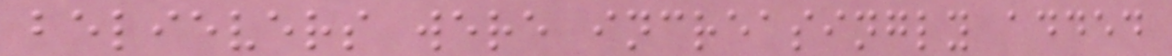believers were increasingly added
